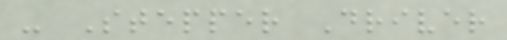- Stepper Driver
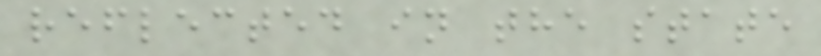reflected in the state
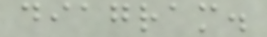diagram.
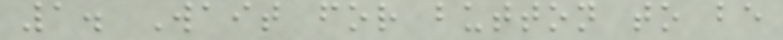1. Wait for button to be
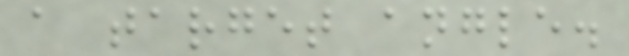a target angle.
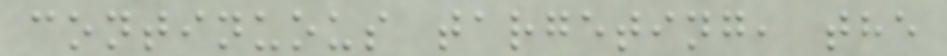continuous targeting, the
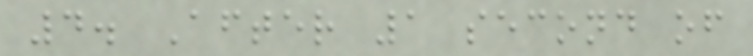4. After 1 second of
